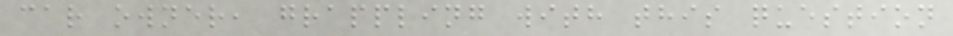car owner, grappling with this question
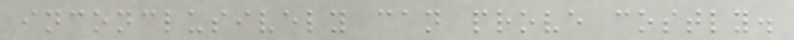inconclusively can prove costly.
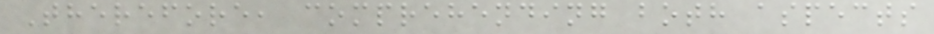Therefore, comprehending both aspects
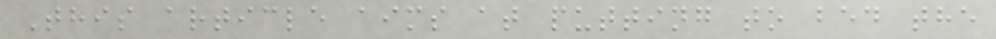This article aims at putting to bed the
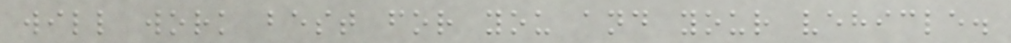will work best for you and your vehicle.
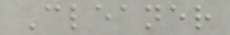Cleaner
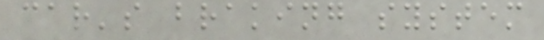car's braking system
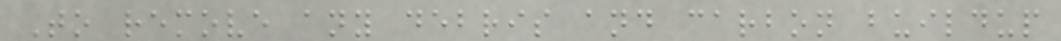To remove any debris and carbon buildup
